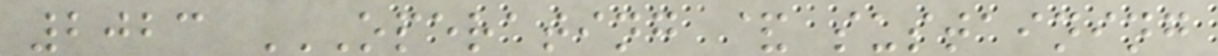2023 OPERATING & SUSTAINING
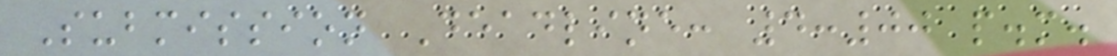Submission Deadline: 4:00 p.m.
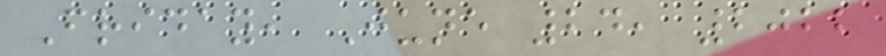Friday, June 24, 2022
